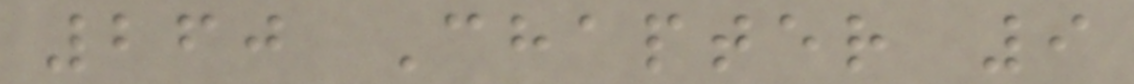260 Chapter 9
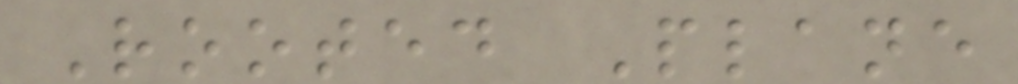Rooted Plane
